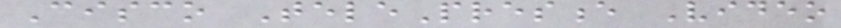Cisco TelePresence Video
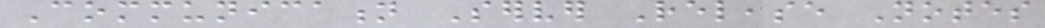Communication Server Release Notes
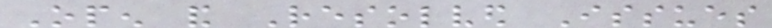Open and Resolved Issues
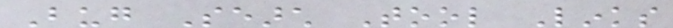Bug Search Tool Links
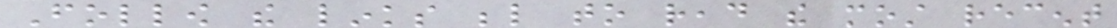Follow the links below to read the most recent
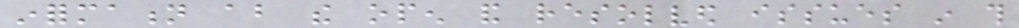information about the open and resolved issues in this
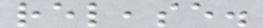release.
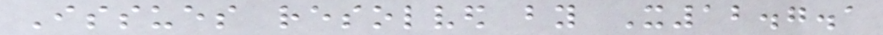Issues resolved by X12.7.1
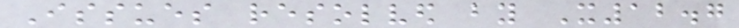Issues resolved by X12.7
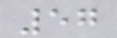57
